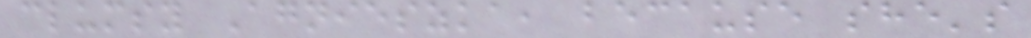clumsy Agnieszka, because she's
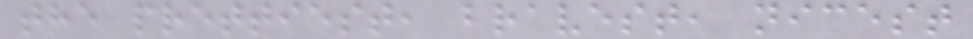the prettiest, bravest, nicest
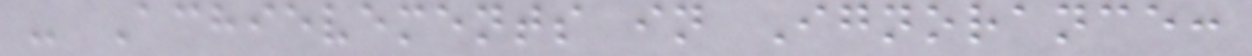- Achievements in Ignorance:
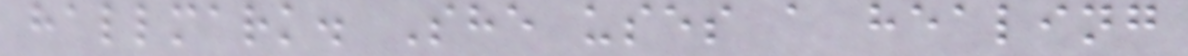hallmark. She uses a healing
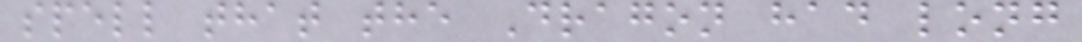spell that the Dragon had long
